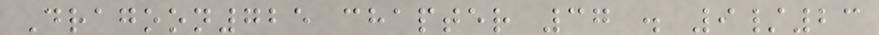Dragoon725 chapter 37 . 9/23
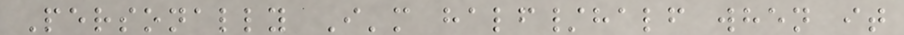Personally I'm half/half when it
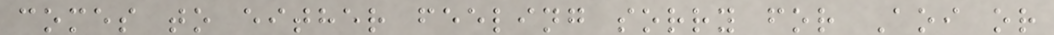comes to either feeling sorry for Aoi or
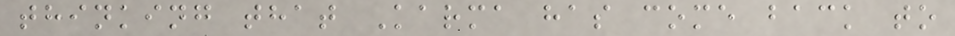thinking that Karma has come back to
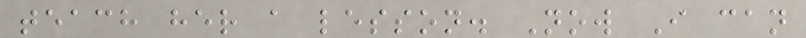teach her a lesson. Now I can
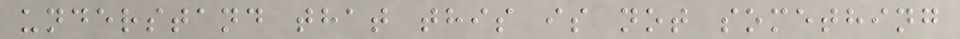understand that this is not something
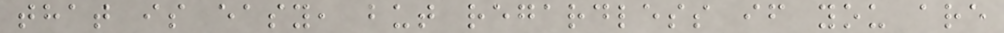that is easy, but regardless if you are
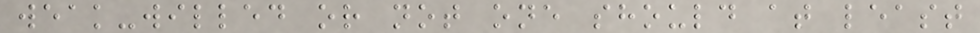weak-willed or not one should at least
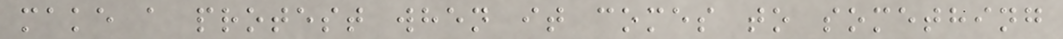make a protest when it comes to something
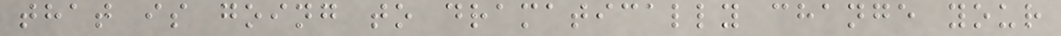that is going to dramatically change your
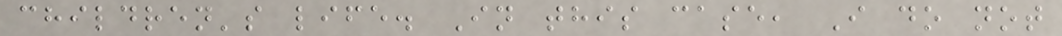children's life. In this case, I do not
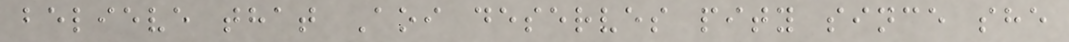believe that Aoi deserves pity since she
